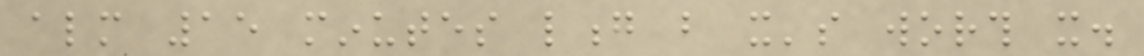almost 15 minutes long but it's worth it.
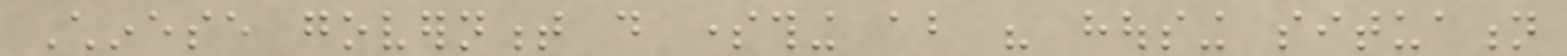Chinese government do something about his housing situation
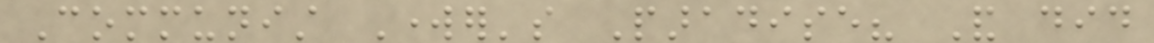Communist Worker's Paradise? And did
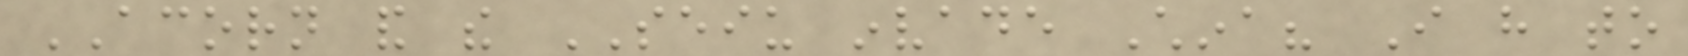ACORN and the SEIU invade China? I have to
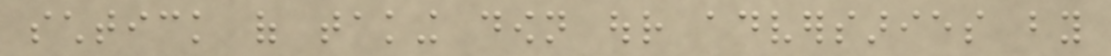schtick of taking down our adversaries by
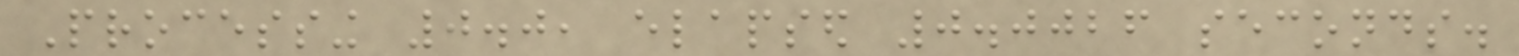Processing 0.0, elapsed 0.0026 seconds.
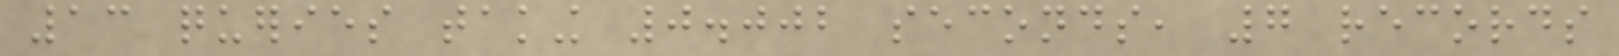13 queries taking 0.002 seconds, 7 records
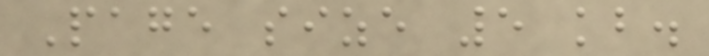Page size 5 kb.
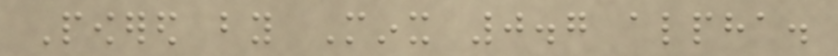Powered by Minx 0.7 alpha.
